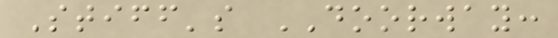Stiff's DOORWAY:
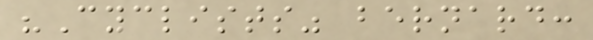"Cyclists" bernard:
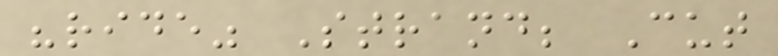"ride" Strand; Cut
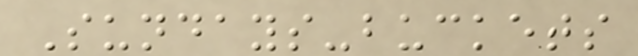Sundays-buckets
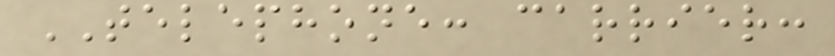TELEPHONE: carrier:
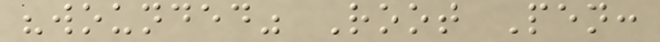"wounded" Root Pen:
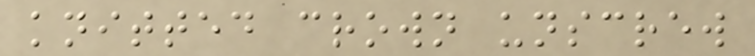knitted crown unscrew
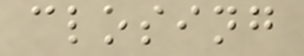closing
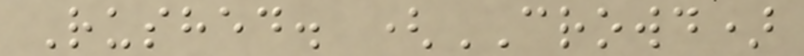Rushed. (CROWD)
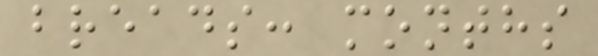breads: months
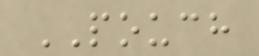POUCH
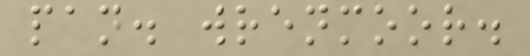pan. wrenmoor.
